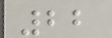22
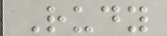Rudy
